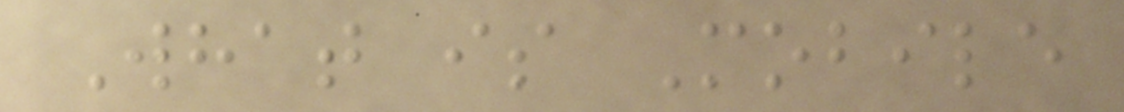What is Mobile
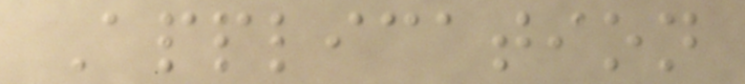Application
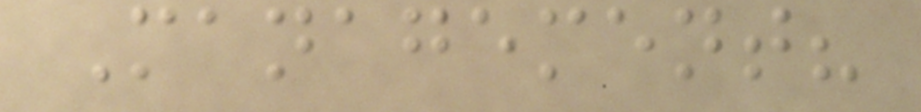Management?
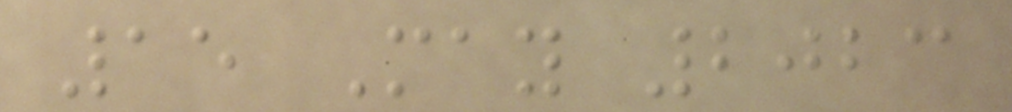15 May 2023
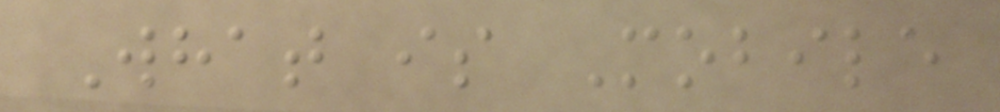What is Mobile
